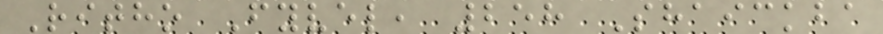Ritho Fyvel, 258 Shaickba
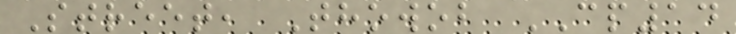Street, Thowob CP14
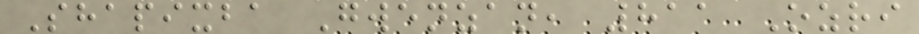Shapixba Gwenzan, 811 Ozri
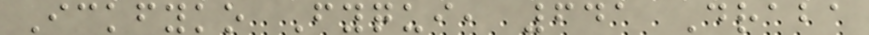Ickfyko Fyqui, 641 Draba
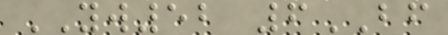YW52 6BF
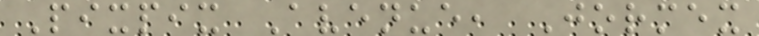Pixpix Avenue, Jormex
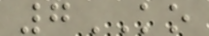7KO
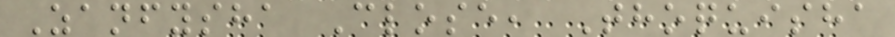Zanfysha Close, Thoquisha
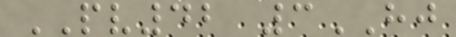PV42 3HJ
